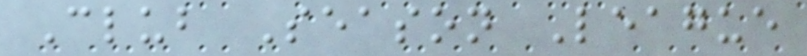Club Season League
